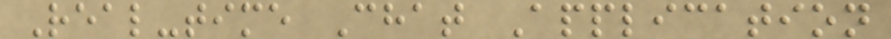Real-time Chat Application
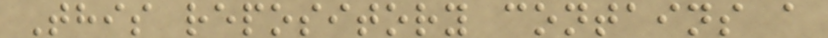This repository contains a
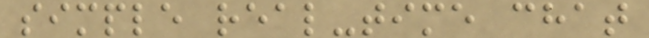simple real-time chat
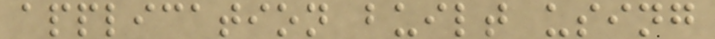application built using
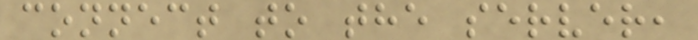connect to the server,
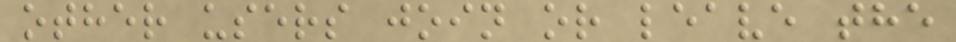other users join or leave the
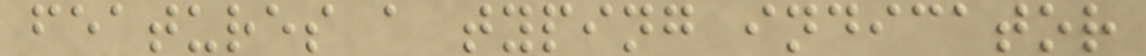features a typing indicator
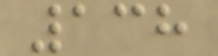138
